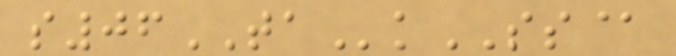s06TAkSS@
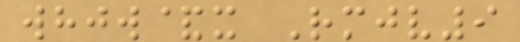whjw&x Rmjv9
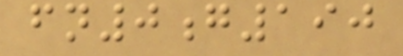fn0g190
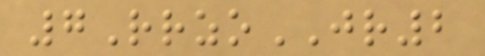7RrzoJR2
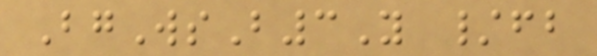BgWsB3Y /fb
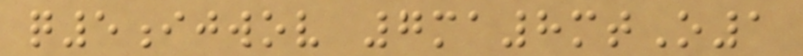q5ijwov 7ma8mtO1
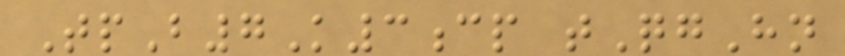TpB7K3cp tQgHn
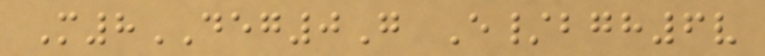M8DEG0G E/bgh6v
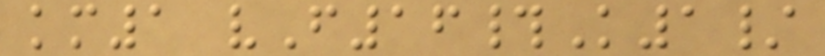km1 vF16#K1/
